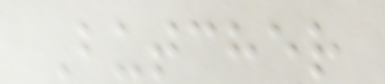Butcher
